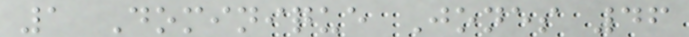1 Dominique Jones 46
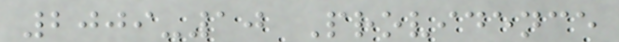2009-10 Providence
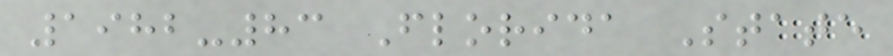1982-83 Florida State
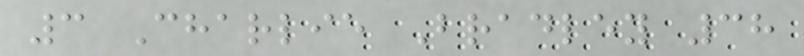3 Charlie Bradley 38
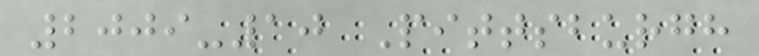2009-10 Pittsburgh
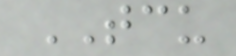TCU
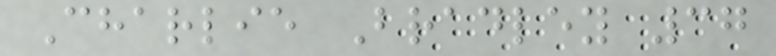Charlie Bradley 37
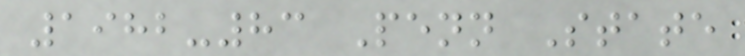1982-83 Penn State
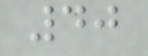40
